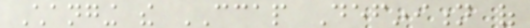Changing the CCAP Definition of
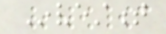Investment
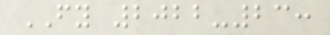FY 2022-23:
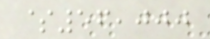$56,000
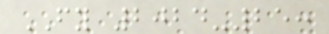FY 2024-25:
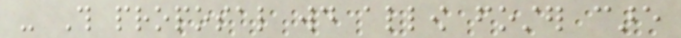- This proposal would allow foster care
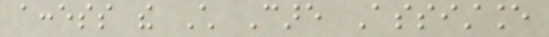access the Child Care Assistance
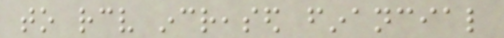to receive increased financial
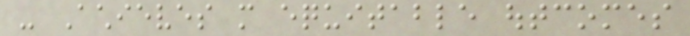- Achieves more equitable outcomes
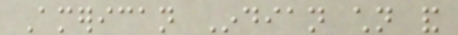American Indian children and
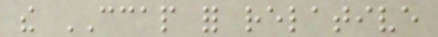the CCAP for relative
